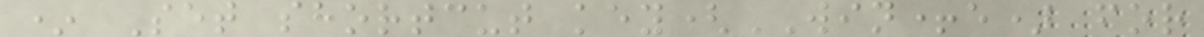* Set shortcut key(WIN+e) for
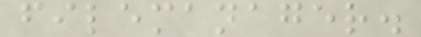filemanager.
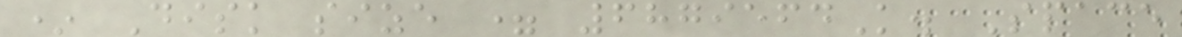* Disk size = 6879564K. Space
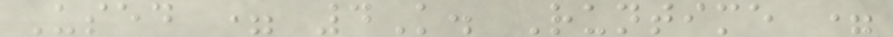Used = 4K. Runtime =
